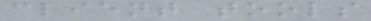client tools
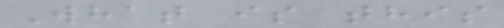What is this
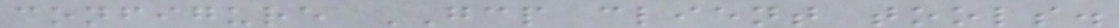configure GCP client tools.
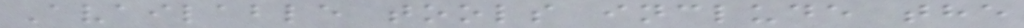Available tools include the
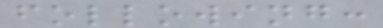following:
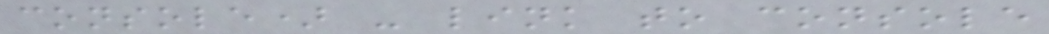console) - link to console
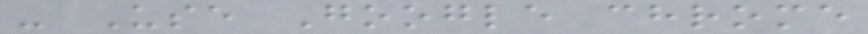- Use Google chrome
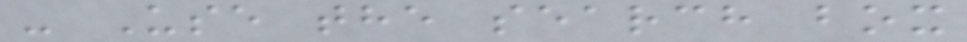- Use the search box
